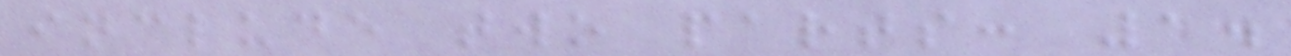include two parts: 1.
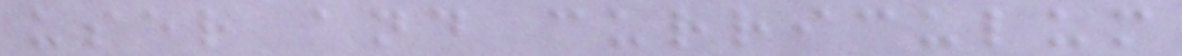user and curriculum
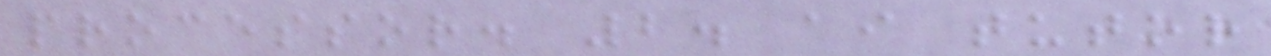processor. 2. ai tutor
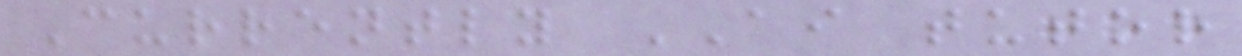Currently AI tutor
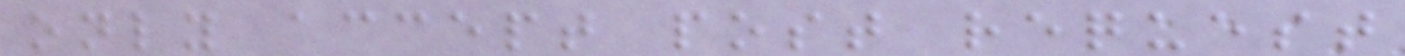only accept post request
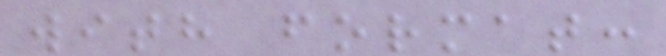with format:
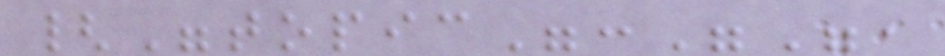{"topic":"",
